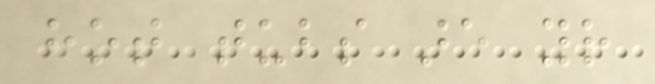hot tubs are your
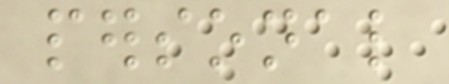personal
